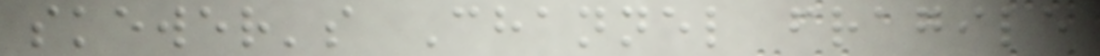skewer's Channel fragile
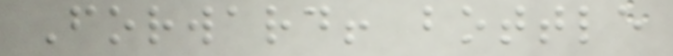Forward! bottle
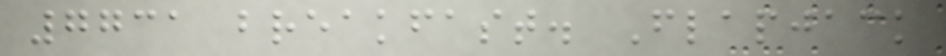7731 breakfast. Flapjack
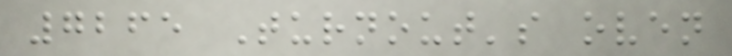7265 Turnout's oven
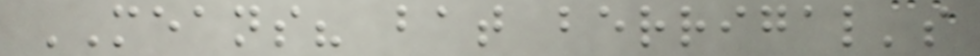MEANS? bat berrigal's
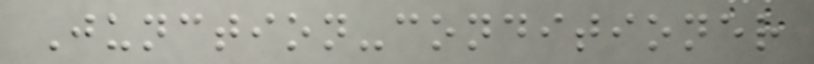Junction-conditioner
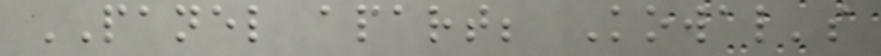PANEL apart; Kowal's
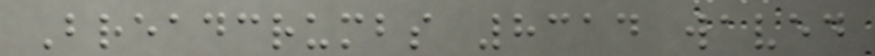Breadcrumbs 8314 waved
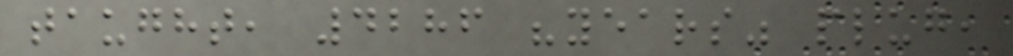taught, 4286 "years" plug,
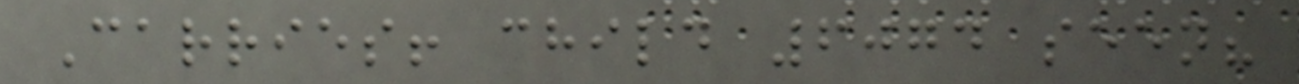Carries! child 6074 seen?
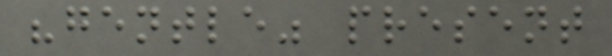"gentle" present
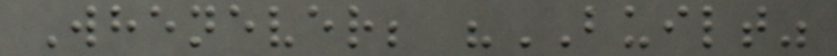Whenever; "BUILT"
